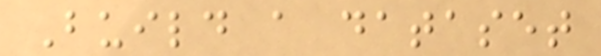Build a dataset
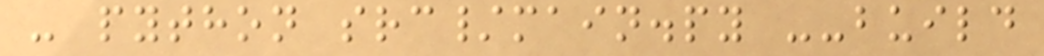- python src/main.py --build
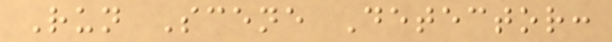Run Scene Detector:
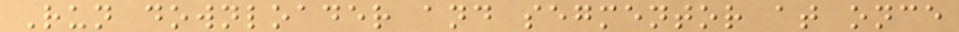Run downloader and segmentor at once
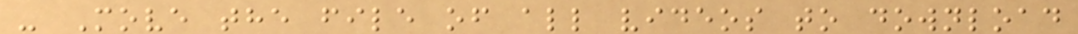- Move the file of all videos to download
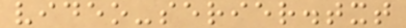video-serier.txt
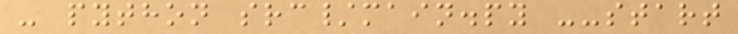- python src/main.py --start
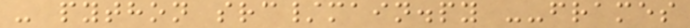- python src/main.py --frames
